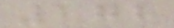278
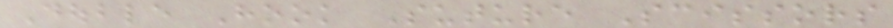Double Hook Suture Scissors
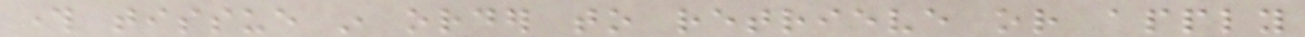through tissue in order to retrieve or apply
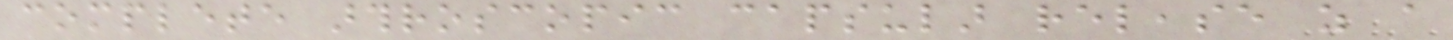complete arthroscopic capsular release as a
